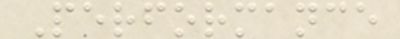Performance
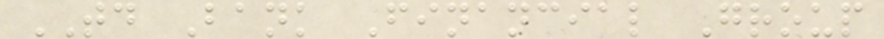TD Bank Financial Group
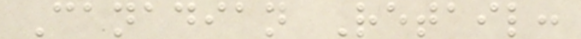Canadian Retail:
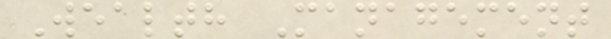Wealth Management
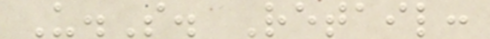U.S. Retail:
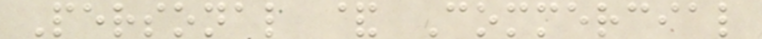Personal & Commercial
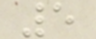5
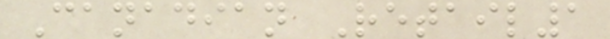Canadian Retail1
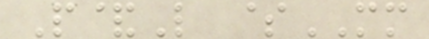P&L $MM
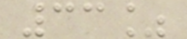33%
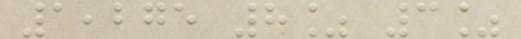1,275 8% 3%
